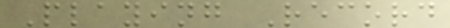Playing Record
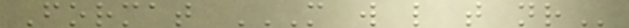Format M W L T NR
